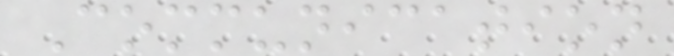Communication
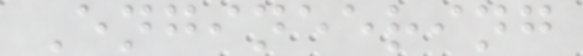Engineering
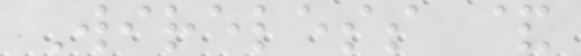Wireless &
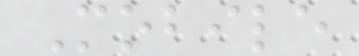Mobile
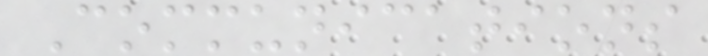Communications
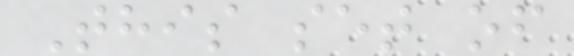This set of
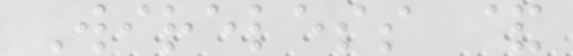Wireless &
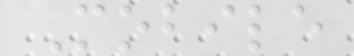Mobile
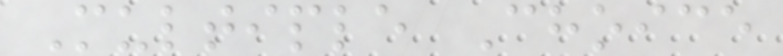Multiple Choice
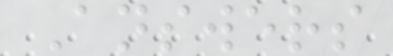Answers
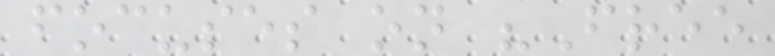focuses on "Free
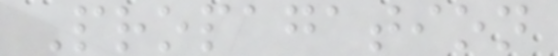Propagation
